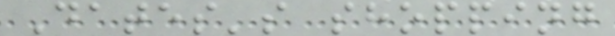Dates's shopping
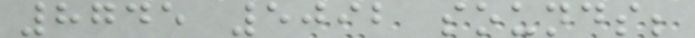8745 5092 sounds;
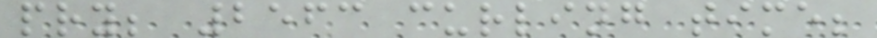pry; 2563 curling time;
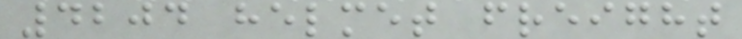4204 helmet freight
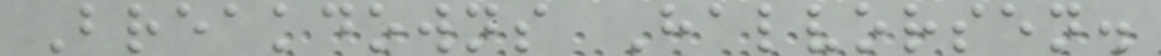Breakdowns Halvorsen.
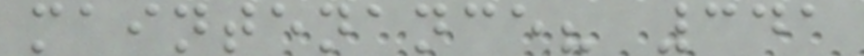maintenance? 341
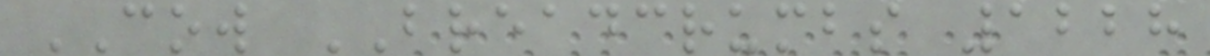COW BREADCRUMBS 1228
